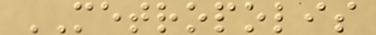METROPOLIS
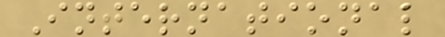International
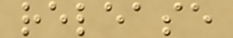release
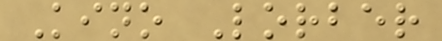Kino Lorber
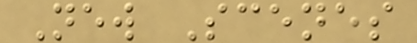New Scenes
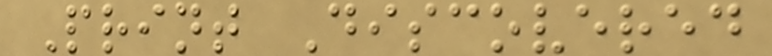Print Discovered
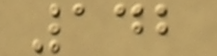142
